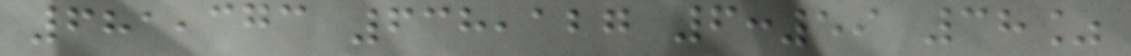681,373 638,127 6:59 38%
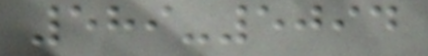589-5094
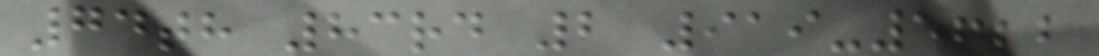74th 83rd 2 919-5622
